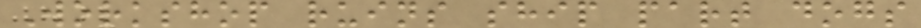Workshop ruins ship part dogs
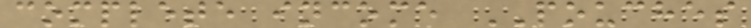complete income POUCHES
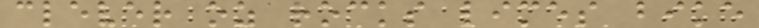clever oz rocks limes bike
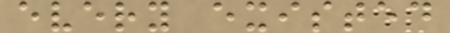every existed
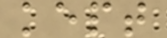kept
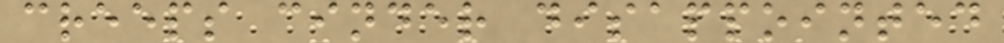creeps cinder disappointed
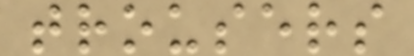trousers
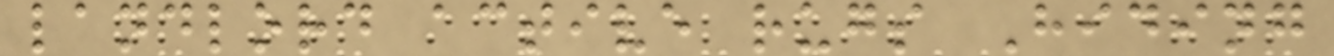landlord active rugs Hiding
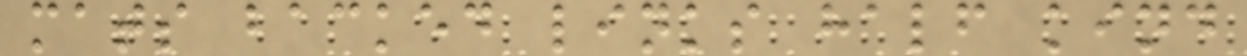mats backed links half kind
